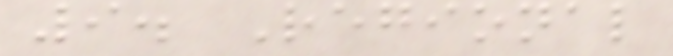9. Regional
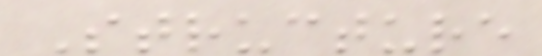Structure
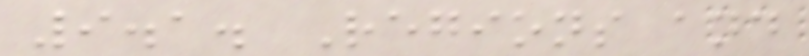9.1. Regions and
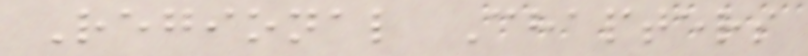Regional Chapters
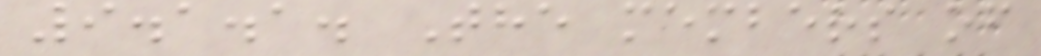9.1.1. The members of
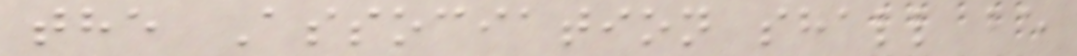the Association shall be
